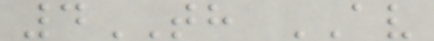4TH AV
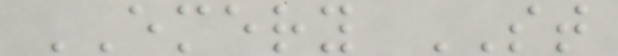EMERY ST
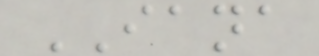IANA
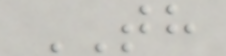TH
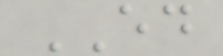ED
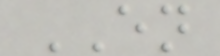EN
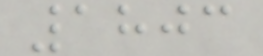1803
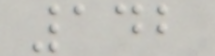142
